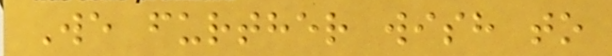We further wish to
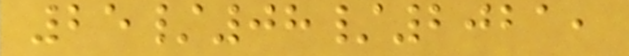25/08/2021,
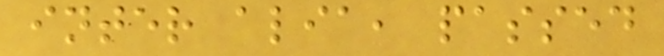inter alia, passed
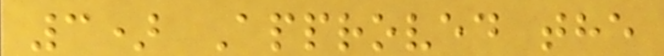3) Approved the
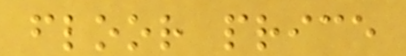floor price
